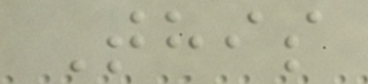This
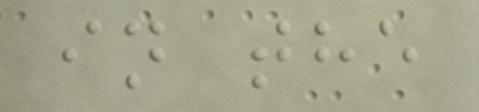in the
